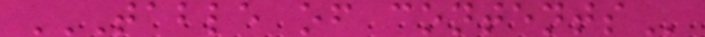TABLE OF CONTENTS
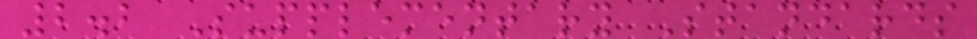2.2 Supplementary Standards
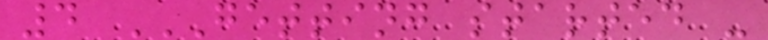4 GETTING STARTED -
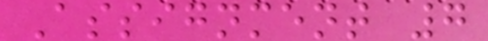Assignment 7
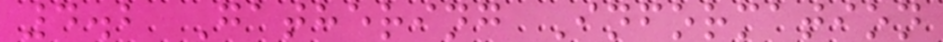4.2 Gathering Information
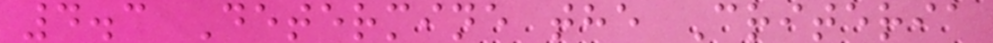4.3 Determine the Criteria
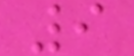9
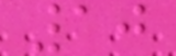10
